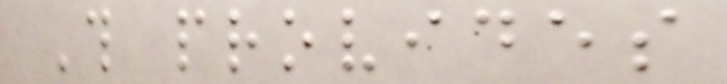This provides
